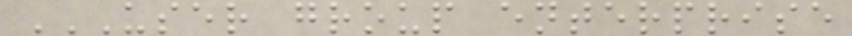USER GROUP ENTERPRISE
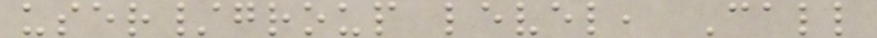user/group level, Call
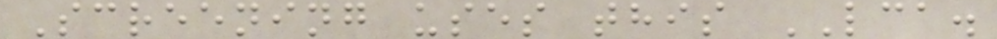Screening uses this LCA.
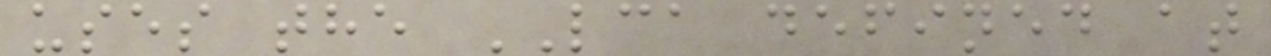uses the LCA defined at
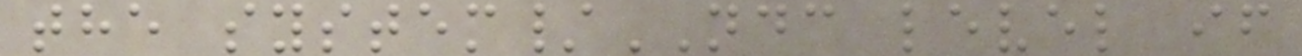the system/NDC level if
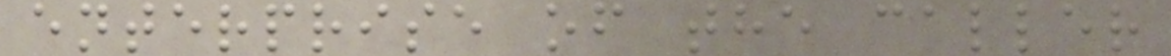enterprise of the caller
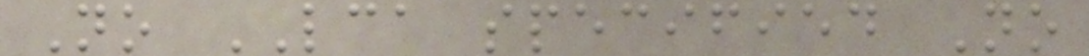No LCA specified No
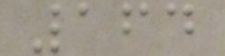164
